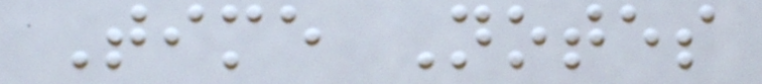Time Notes
